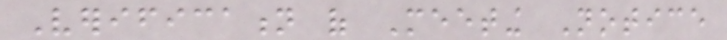Verification of Meeting Notice
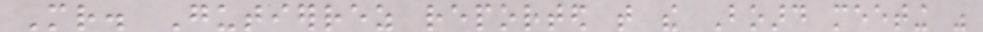Mr. Gutierrez reported that the Board meeting was
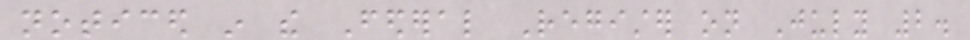noticed in the Federal Register on July 2.
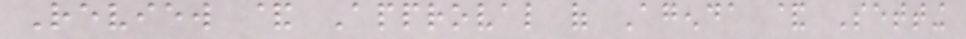Review & Approval of Agenda & Setting
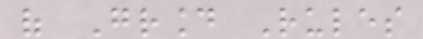of Ground Rules
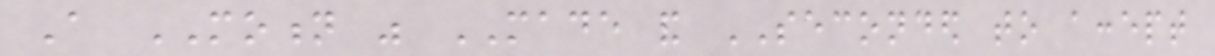A MOTION was MADE and SECONDED to accept
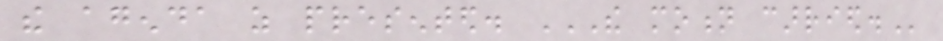the agenda as presented. THE MOTION CARRIED.
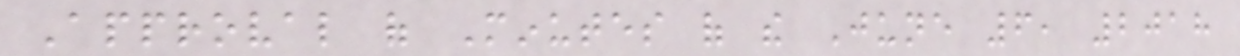Approval of Minutes of the June 6, 2018
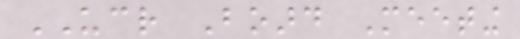UCR Board Meeting
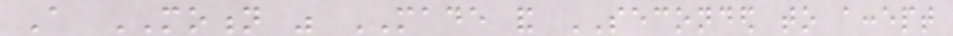A MOTION was MADE and SECONDED to accept
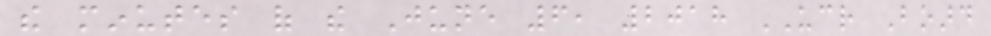the minutes of the June 6, 2018 UCR Board
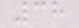38
